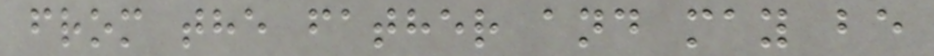from the father and may be
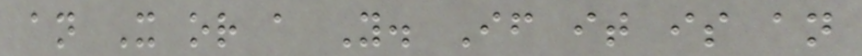an X or a Y. If it is an
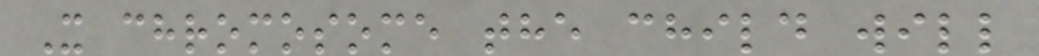X chromosome the child will
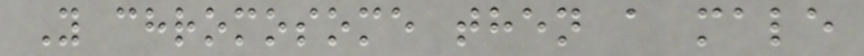Y chromosome then a male
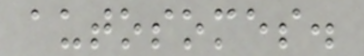autosomes.
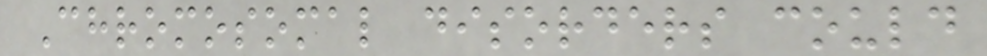Chromosomal disorders could
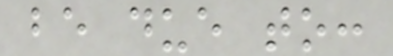be due to:
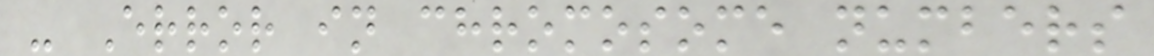- Error in chromosome numbers
